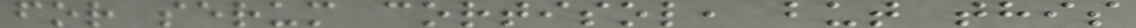for serum cortisol, but this
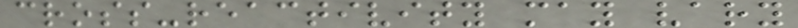cross-reactivity may vary
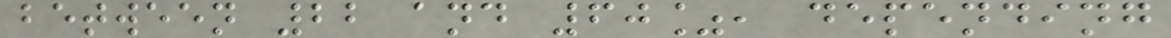between 22 and 60%, depending
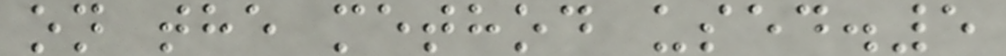on the method used.5
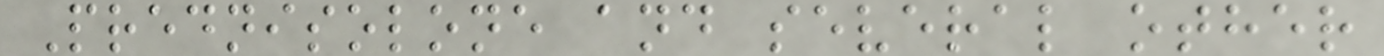Prednisolone and several other
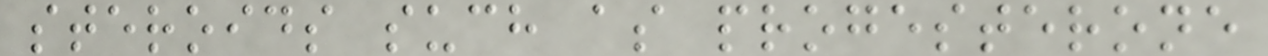steroids such as progesterone
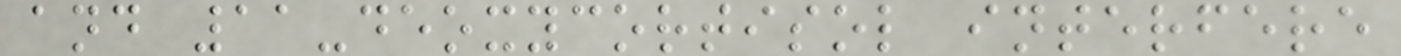and 11-deoxycortisol interfere
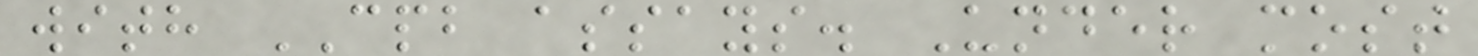with CPB assays. Under most
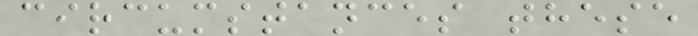circumstances these
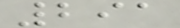291
